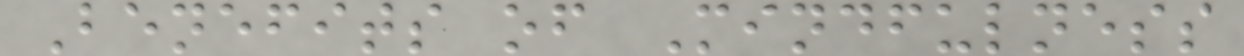Benefits of Mindfulness
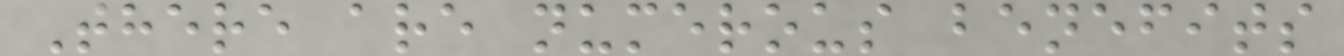There are numerous benefits
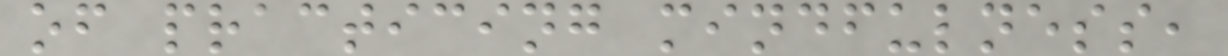of practicing mindfulness,
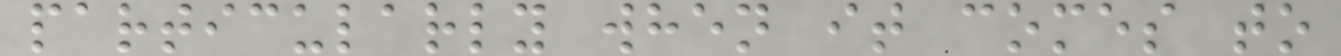particularly when it comes to
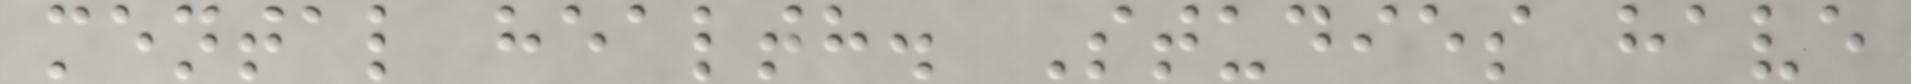mental health. Studies have
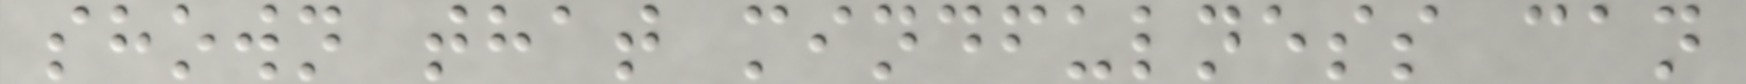shown that mindfulness can
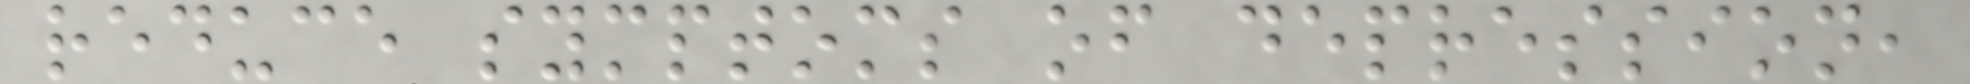reduce symptoms of depression,
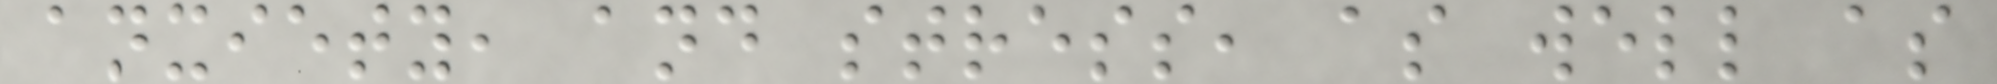anxiety, and stress, as well as
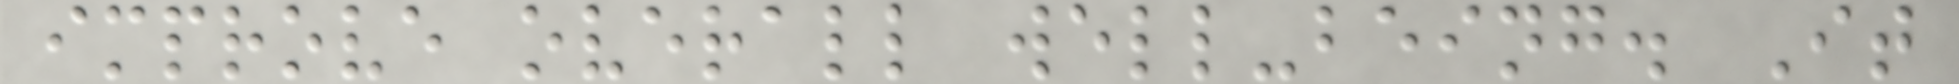improve overall well-being. It
